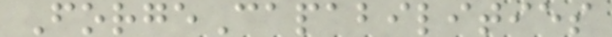ForgeCapabilities
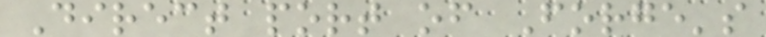Direct port of Forge's
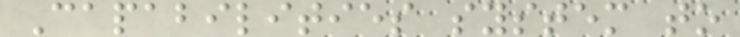Capabilities system to
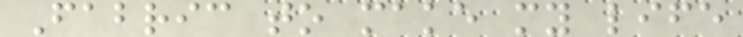Fabric to make my life
